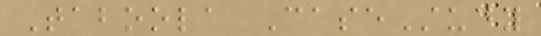Taboola CaseStudy
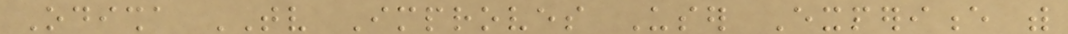Odisha TV Improves User Experience with
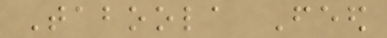Taboola Feed
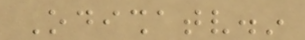Odishatv.in
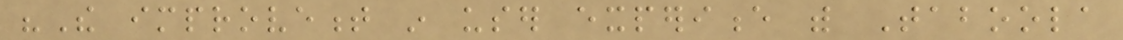"The improvement in user experience with Taboola
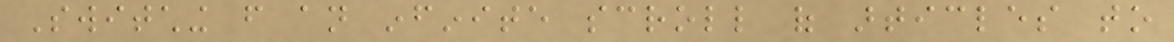Switching from an infinite scroll of articles to
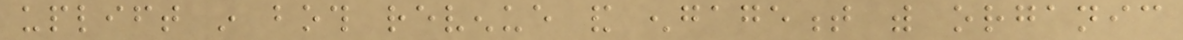uplift in both revenue and engagement with organic
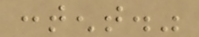content."
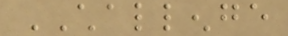CHALLENGE
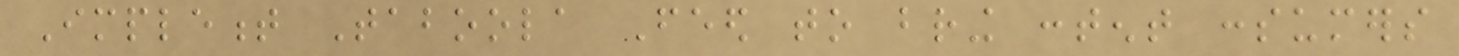Implement Taboola Feed to bring content consumers
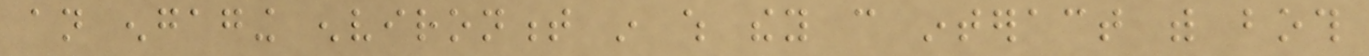an engaging environment in which they can interact with both
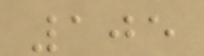105
